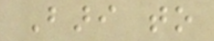Bari to
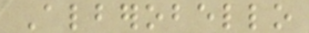Alberobello
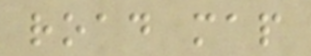road map
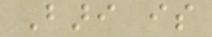Bari is
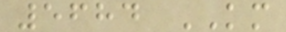5684 KM
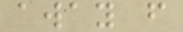away from
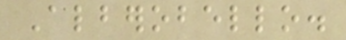Alberobello.
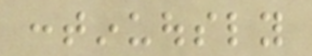continuously
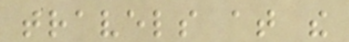travels at the
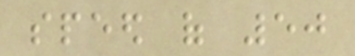speed of 50
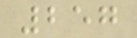257
